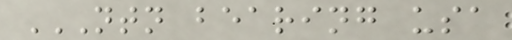NTN BEARING USA
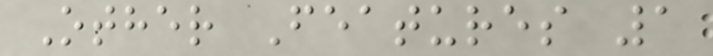Other Features 1
